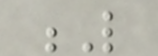L
